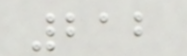212
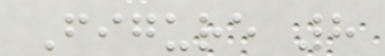Figure 8
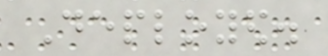Deployed.
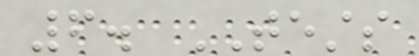6. TESTS
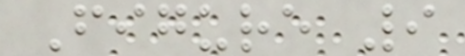Figure 9
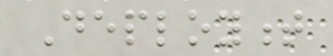Deployment
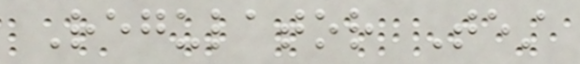Regulator Test
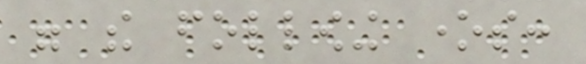were the following ones:
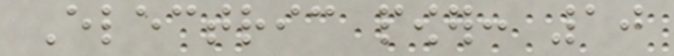Electric power: 10
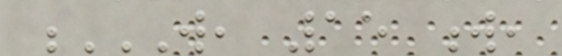W, 15 W,
